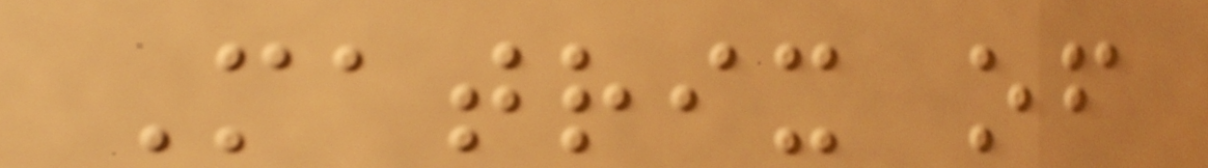Matrix of
